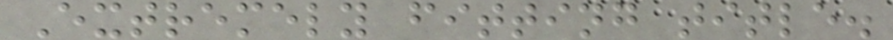Extremely fitting title.
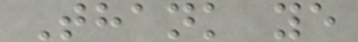Thank ye
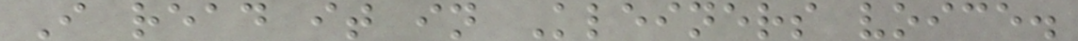I read it in Kleiners voice.
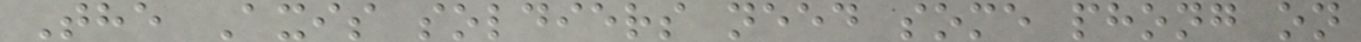The Axis soldiers need some phong on
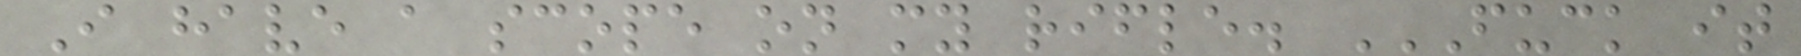I have a scope on my rifle. FUCK IT
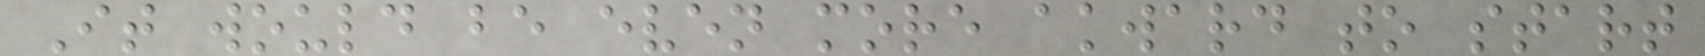It would be even more akward to start
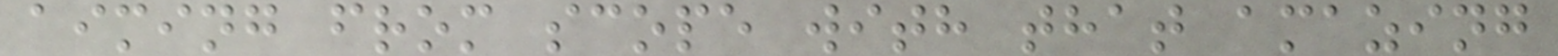aiming from scope with that amazing
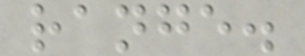range.
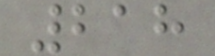218
